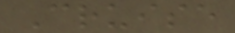Cruise
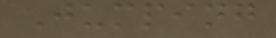Jumping
